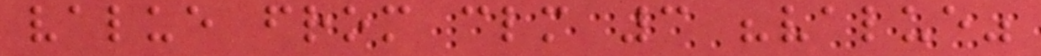value from clm 3 "value"
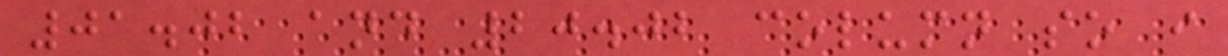01.02 and 20.02 column so i
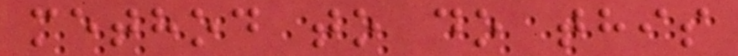method to do this
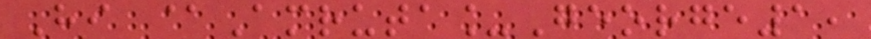Hi @Amruta_George1,
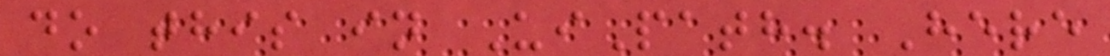do this in UiPath. Here
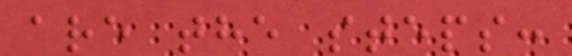are the steps:
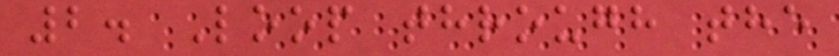2. Loop through the
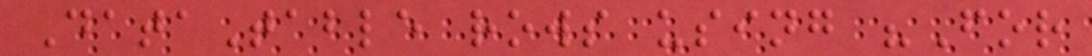DataTable rows using "For
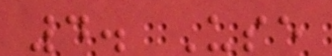4. Use
